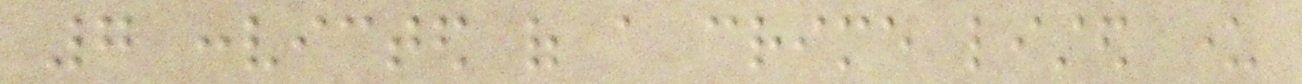7 convicted of a crime listed under
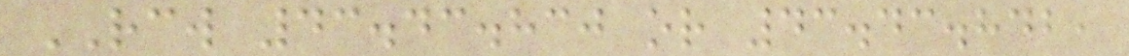RCW 43.43.830 or 43.43.842,
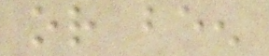or been
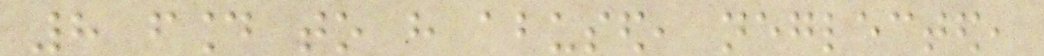8 found to have abused, neglected,
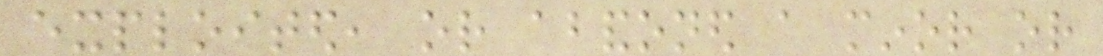exploited, or abandoned a minor or
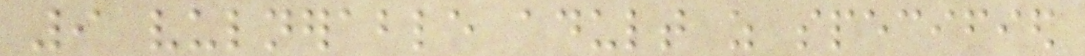9 vulnerable adult as specified
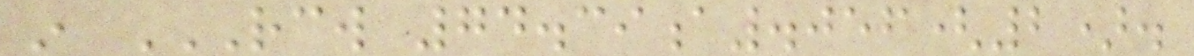in RCW 74.39A.056(2).
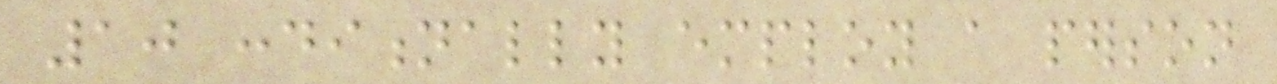10 conditionally employ a person
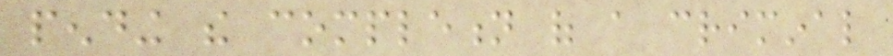pending the completion of a criminal
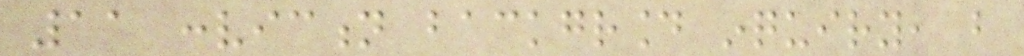11 conviction background inquiry, but
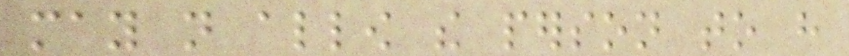may not allow the person to have
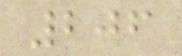206
